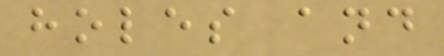holes and
